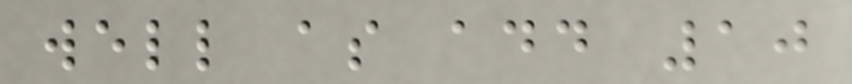well as add 10
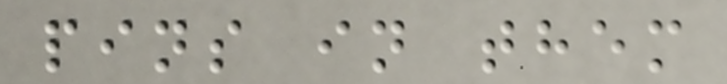pins in them
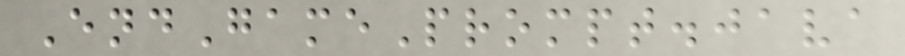EndGamePrompt.java
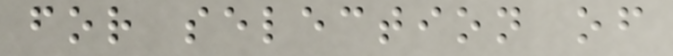for selection of
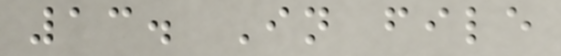13. In file
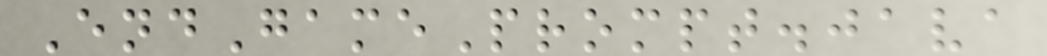EndGamePrompt.java
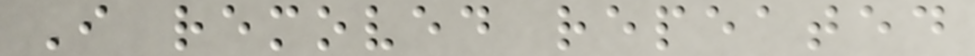I removed repeated
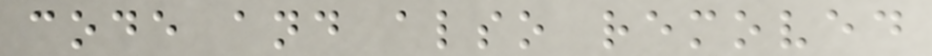code and also removed
